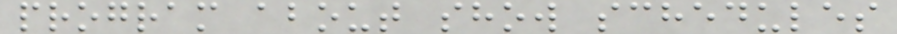program about show schedules
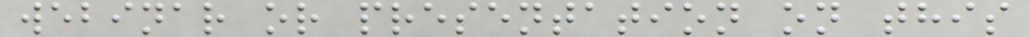webinar or presentation on this
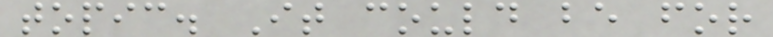topic. It could be for
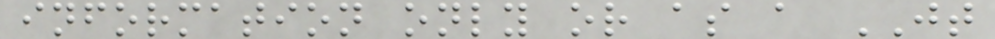information only or as a JT
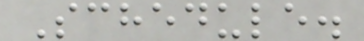Schedule.
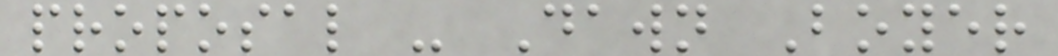proposal - Dawn Boyer
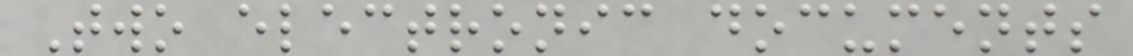Two electronic documents
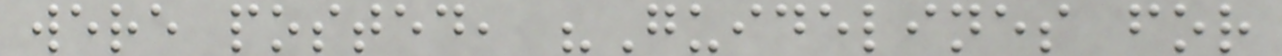were posted, "Guidelines for
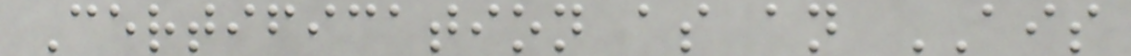Certification as an AIS
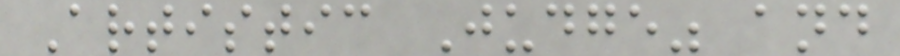Artistic Judge" and
